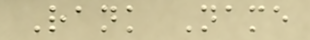Rank Name
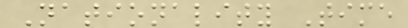Nationality Time
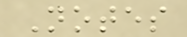Notes
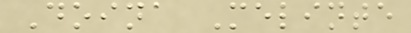Doina Melinte
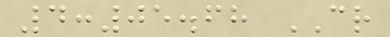4:05.68 CR
